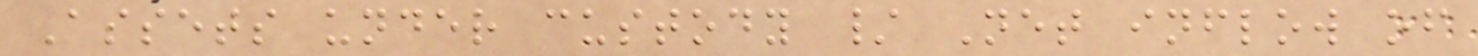Assets under custody / Net inflow of
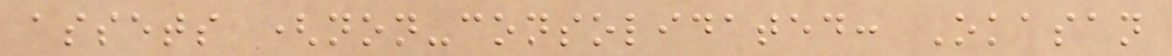assets (non-consolidated: Okasan
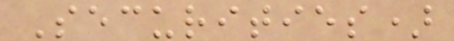Securities)
